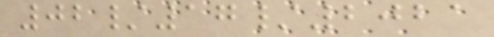02/17/2021
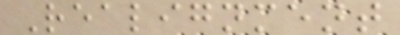Realignment
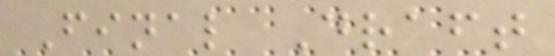Final Draft
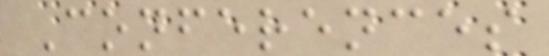Conferences
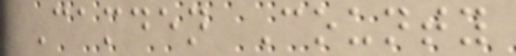Camden County
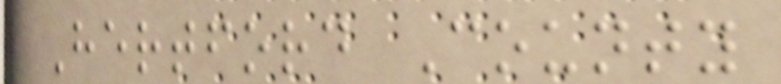Hertford County
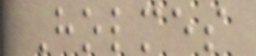Holmes
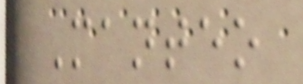Manteo
